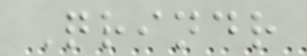Qrindr
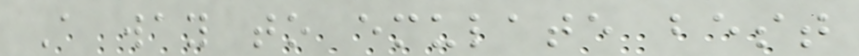A way to emulate best
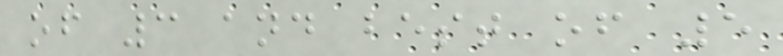of 3 and best of 5
